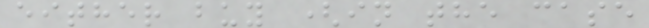either buy (in the case
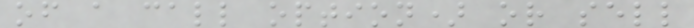of a call option) or sell
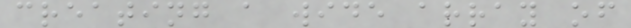creating a wide array of
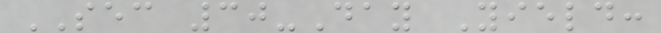SEC 30-Day Yield:
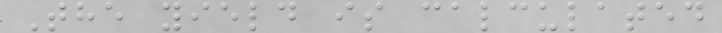The yield is calculated
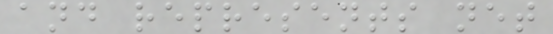and represents net
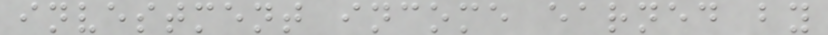investment income earned by
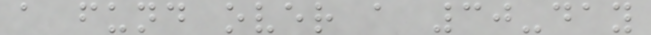a fund over a 30-day
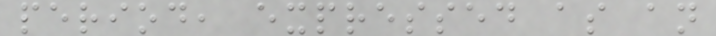period, expressed as an
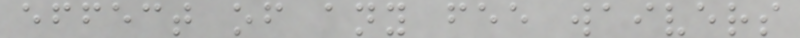effect of any fee waivers
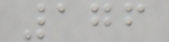176
